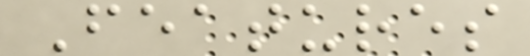Features
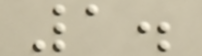1.
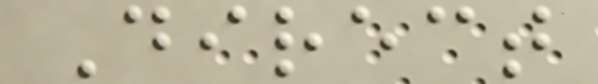Direct
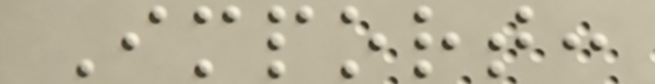Import:
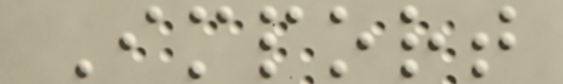Import
